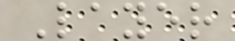Layer
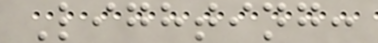Lighting:
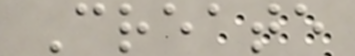Create
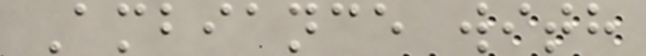Ambiance with
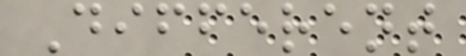Different
